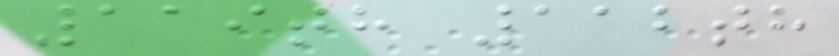119th 112th
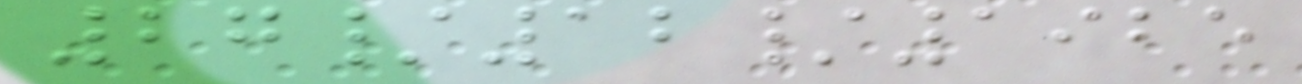27/12/1925
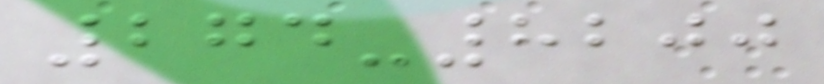274-8200
